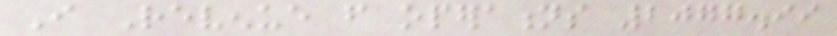I Revenue from operations 2077.99
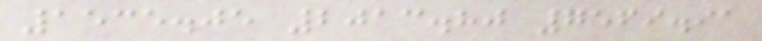1535.05 2013.80 7569.91
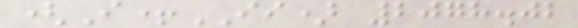(I+II) 2078.02
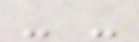- -
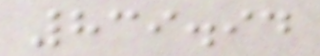839.94
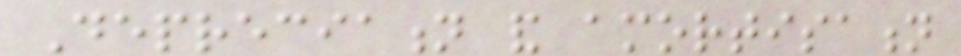Depreciation and amortisation
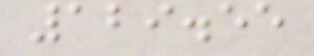129.55
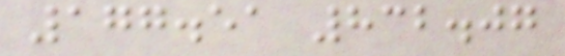177.51 832.07
